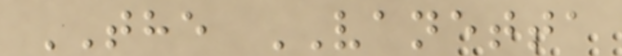THE VANETTA
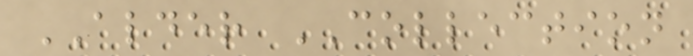ALDER COLLECTION
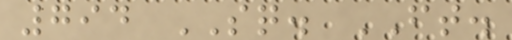794 SQ. FT.
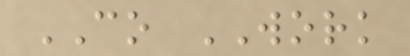CO WORK
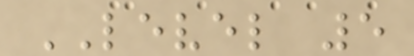LEVEL 5
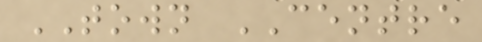TOWN CENTRE
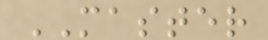MASTER
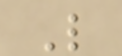L
